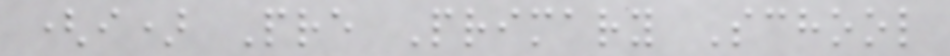(i) Pre Primary School
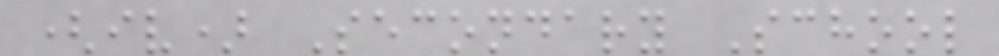(iv) Secondary School
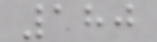180
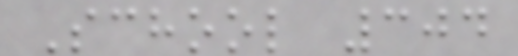School 304
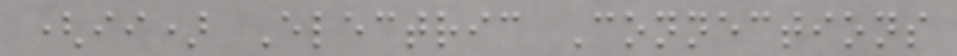(ii) Electric Connections
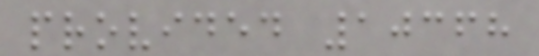provided 10368
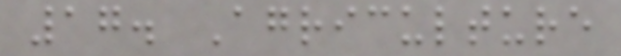17. Agriculture
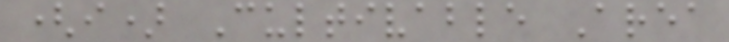(i) Cultivable Area
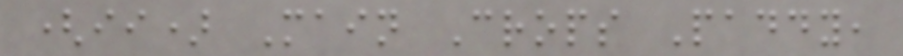(ii) Main Crops Paddy,
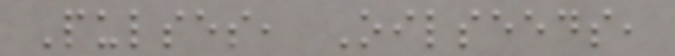Pulses, Oilseeds,
